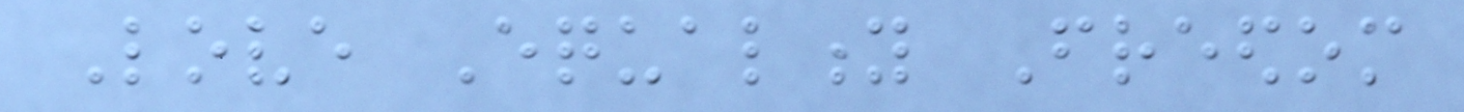Love Equality Freedom
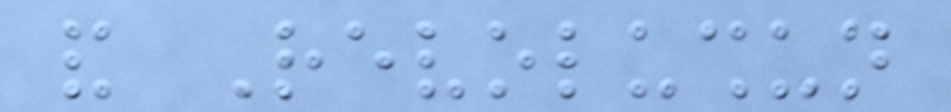and Revolushun
